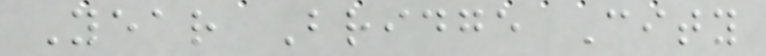Year Bridge City
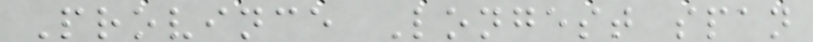Province Longest span
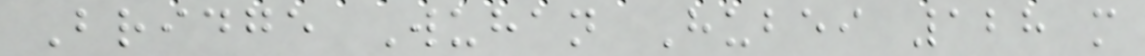Bridge Wuhan Hubei 128 m
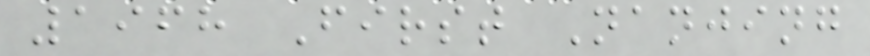1968 First Nanjing
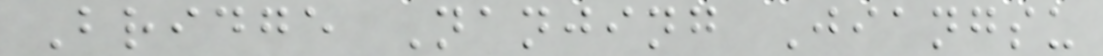Bridge Nanjing Jiangsu
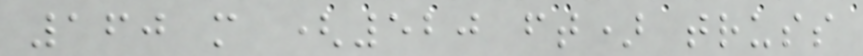160 m (520 ft) truss
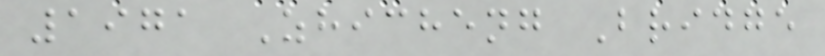1971 Zhicheng Bridge
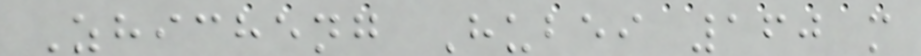Zhicheng Hubei 160 m
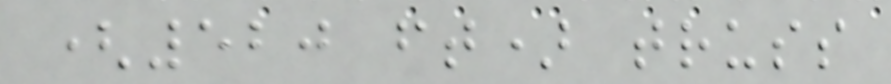(520 ft) truss
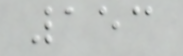153
